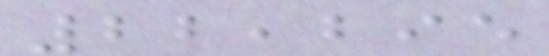22,295
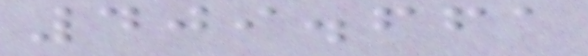409.661
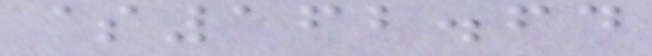$162.64
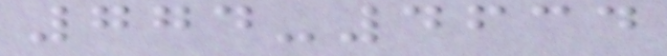774-4634
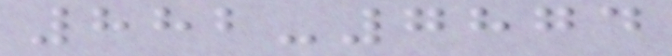882-7874
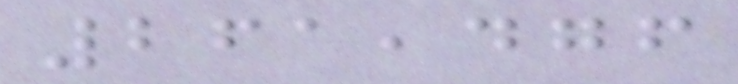261,476
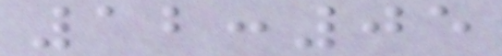12:05
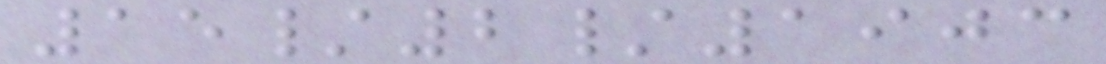15/2/1903
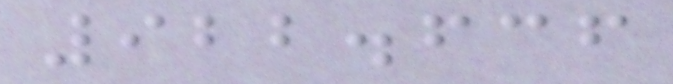922.636
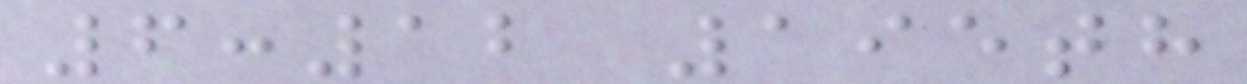6:12 195th
